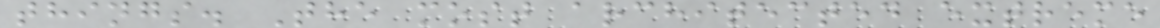things. The most architected extreme
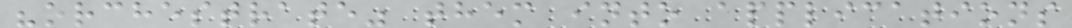"orchestrate" them into applications
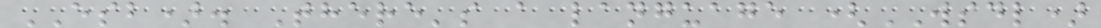ESB). There's a language (WSDL)
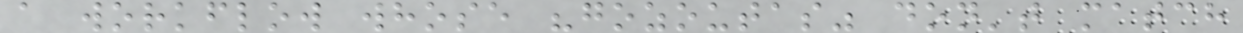a workflow whose "gozoutas" don't match
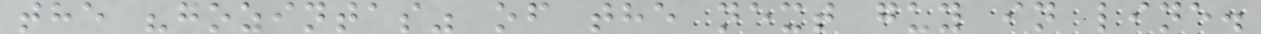the "gozintas" of the next guy in line.
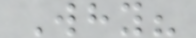Why?
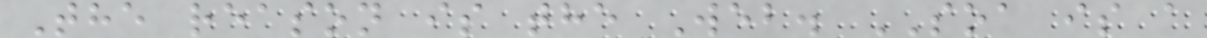The reason is the Web. SOA is a
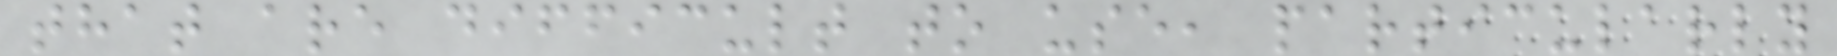that are difficult to use, particularly
